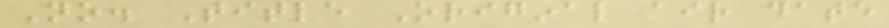No. Title Original air date
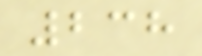238
